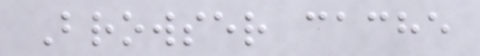Browser cache
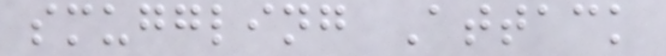smuggling Attack
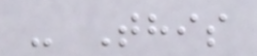- This
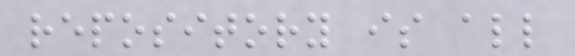repository is all
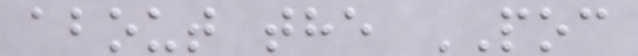about the POC
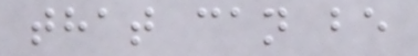that can be
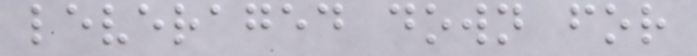leveraged down for
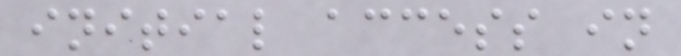initial access in
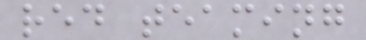red teaming
